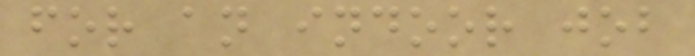for an indoor job
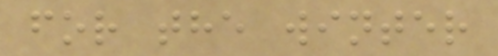for the winter
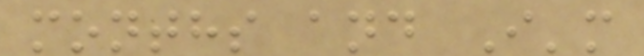months and I'm
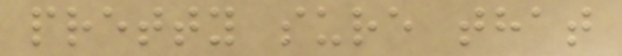pretty sure that
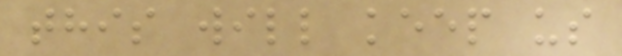this will keep us
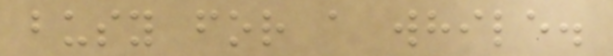busy for a while.
